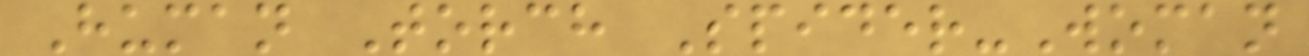Human Torch Spider-Woman
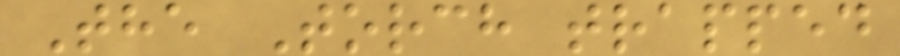The Torch trapped
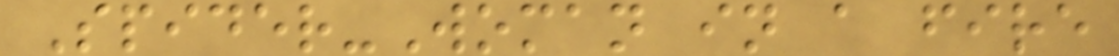Spider-Woman in a fire
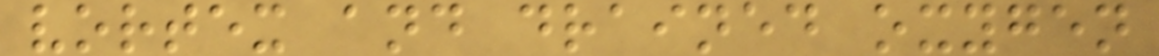vortex and drained oxygen
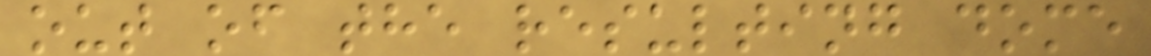out of the resulting dome
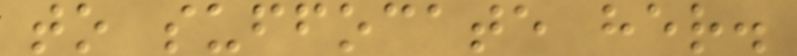to suffocate her.
